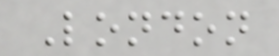London
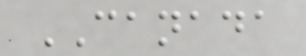CANADA
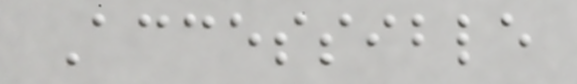Accessible
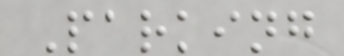Parking
